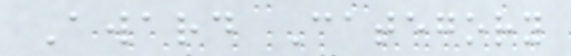Award Category
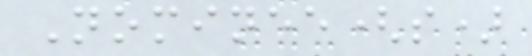Nominee(s)
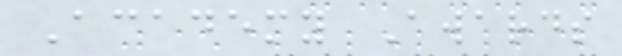Academy Awards
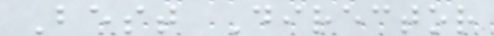Best Director
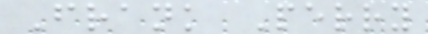Frank Perry
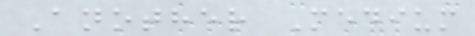Another Medium
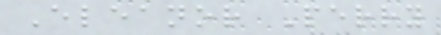Eleanor Perry
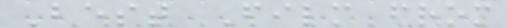Best Film from
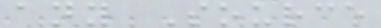any Source
